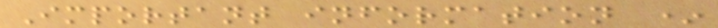Important information *
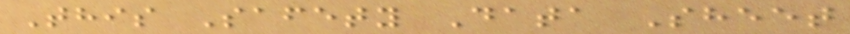This Safety Data Sheet
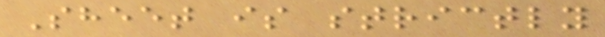Sheet is strictly
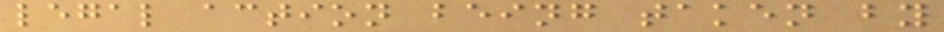legal action being taken by
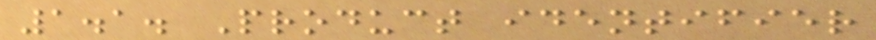1.1. Product identifier
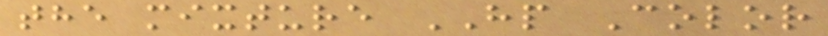the mixture HP Color
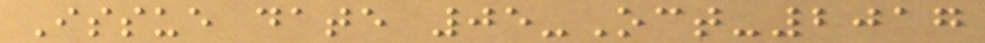Issue date 05-Oct-2017
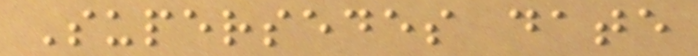Supersedes date
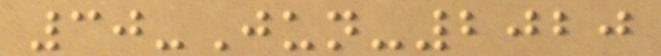30-Jun-2020
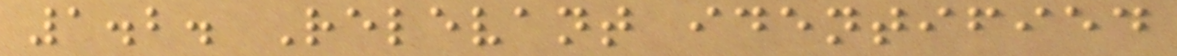1.2. Relevant identified
